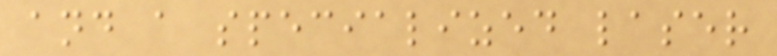and a specialized laser
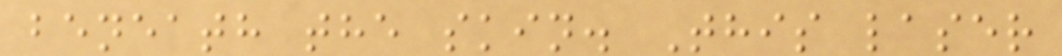beneath the skin. This laser
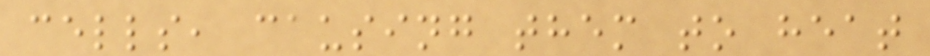cells, causing them to heat
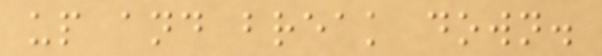up and break down.
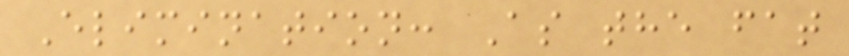Elimination: As the fat
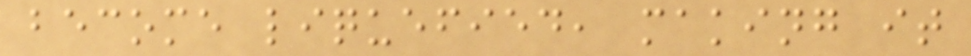become liquefied, making it
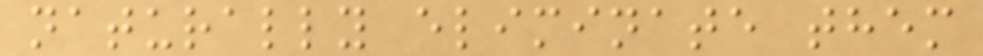naturally eliminate them
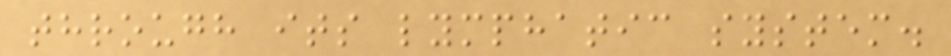through its lymphatic system.
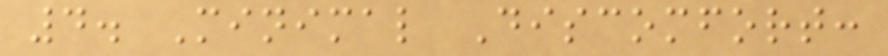4. Minimal Discomfort:
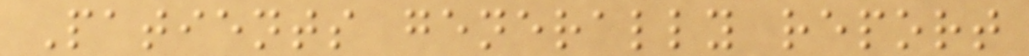Patients generally report
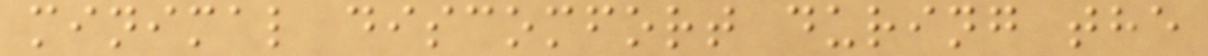minimal discomfort during the
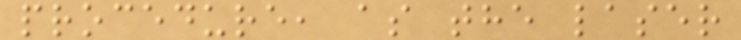procedure, as the laser
